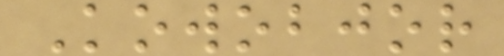Kowobjor
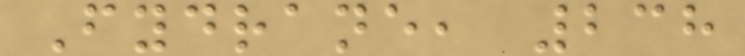Fydrane, 238
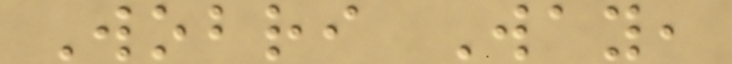Wobri Way,
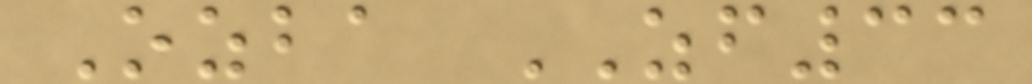Ozba ZF33
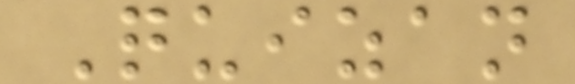Quizan
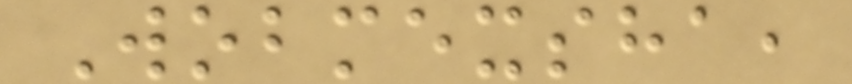Wobmexsha,
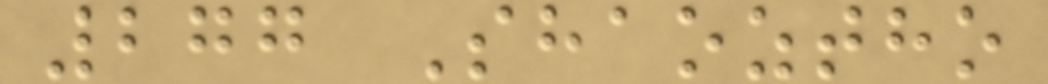277 Shaoztho
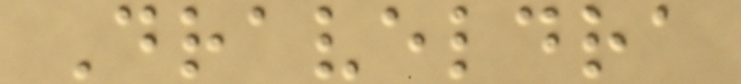Draveldra
